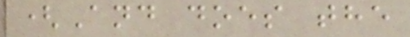(And does the
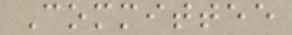Committee
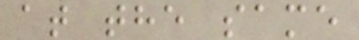at the same
